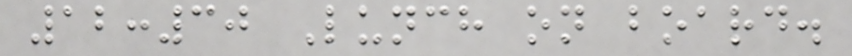12:30 Lunch on board.
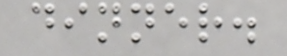dinner.
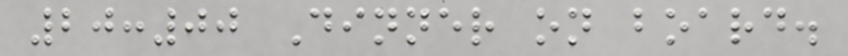20:00 Dinner on board.
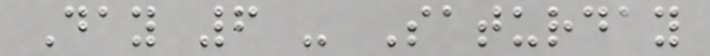Day 6 - Saturday
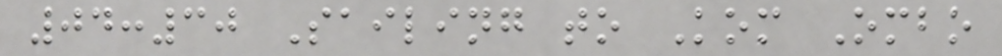04:30 Sailing to Kom Ombo
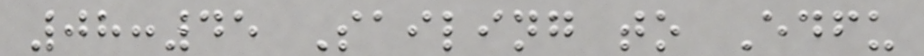08:45 Sailing to Edfu
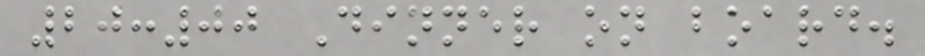20:00 Dinner on board.
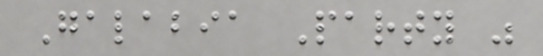Galabia Party "
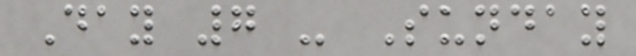Day 7 - Sunday
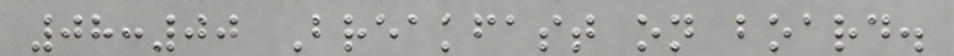08:00 Breakfast on board.
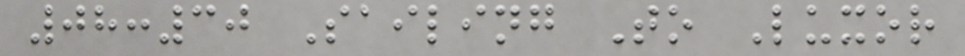08:30 Sailing To Luxor
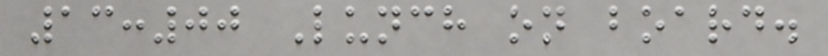13:00 Lunch on board.
